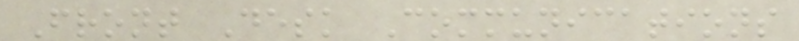Front Desk Communications
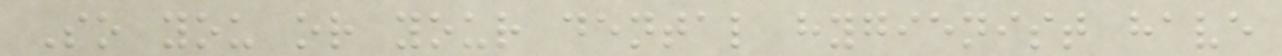So you or your dental hygienist have
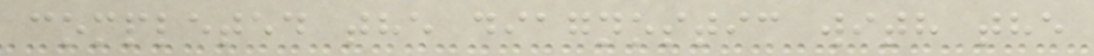completed the diagnostic with the
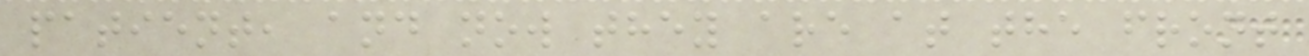patient, and now they are at the front
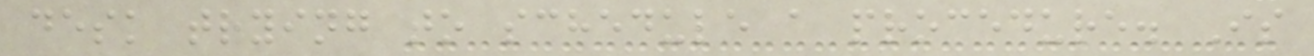desk trying to schedule a procedure. Is
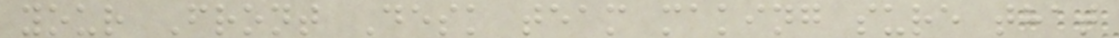your Front Desk team making sure that
